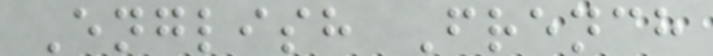English French
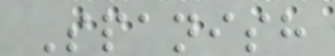Spanish
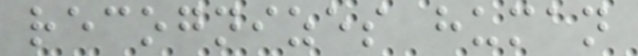recognizes human
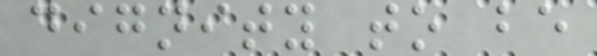dignity to be
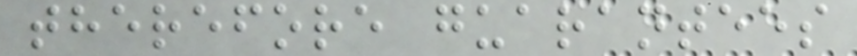therefore guarantees
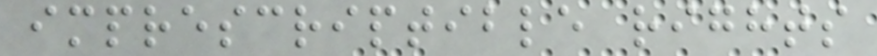imprescriptible rights
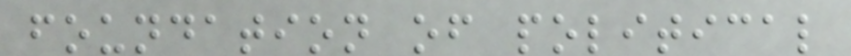foundation of political
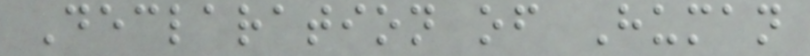Declaration of Human
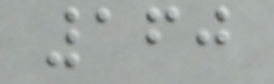160
